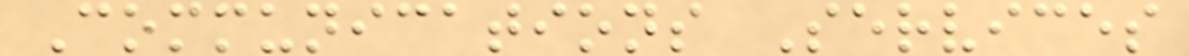Communications Services
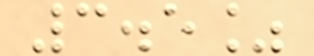3.5%
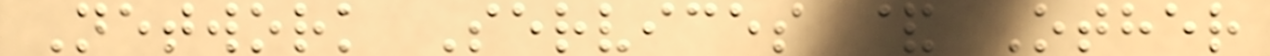Network Services & Other
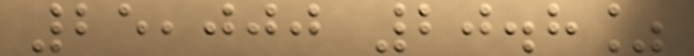25,000 20.8%
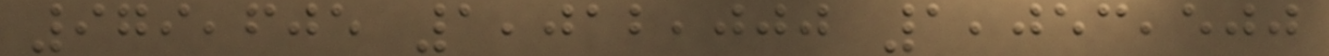979,605 1,012,000 1,053,500
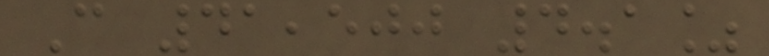C 41,500 4.1%
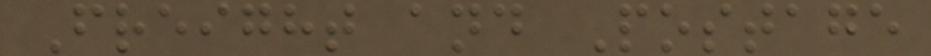Freight and Postage
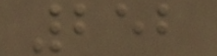252
